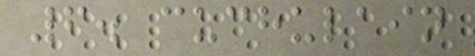6. cuchulain
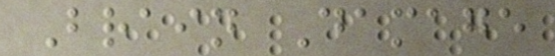Brain Damage
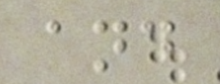and
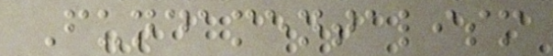Fundamentalism
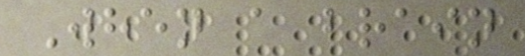When a brain
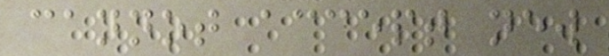cannot accept new
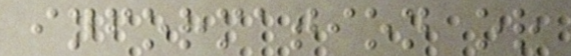information or
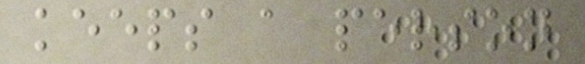keeps a person
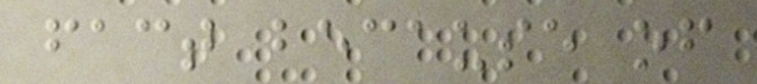fact because of
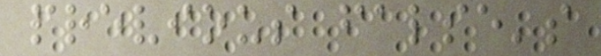previous false's
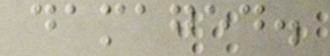damaged.
